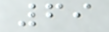69
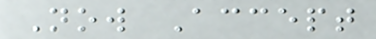Now Accept
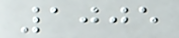1005
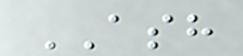ASH
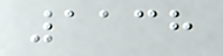1138
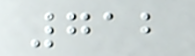712
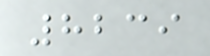8239
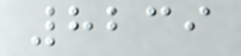8239
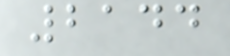2144
